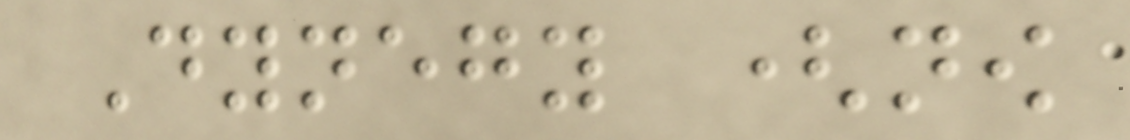Dynegy (now
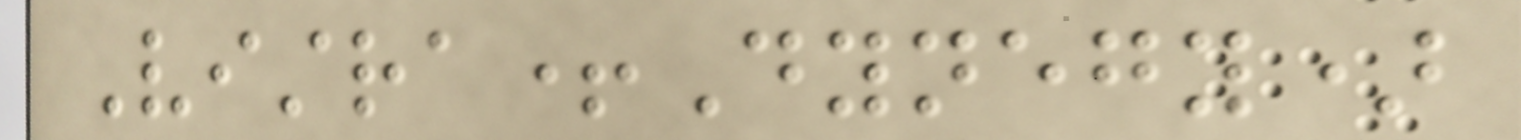Vistra+Dynegy)
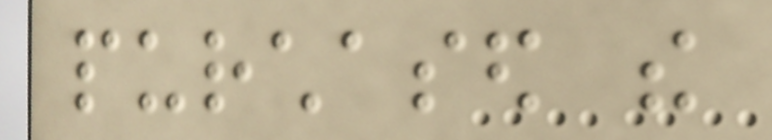purchased the
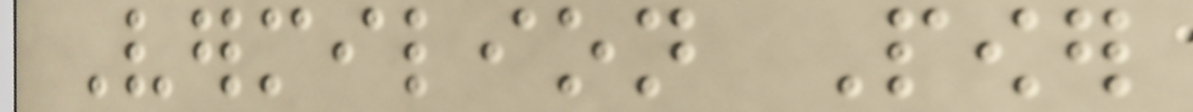Vermilion Power
